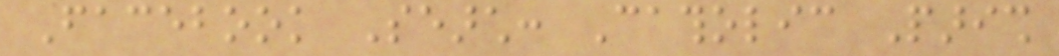Facebook Search: Catholic Parish
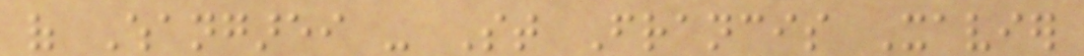of Whangarei - St Francis Xavier
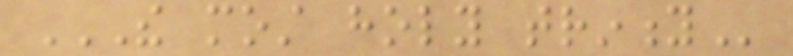THE MOST HOLY TRINITY
